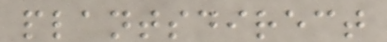plantsdirect
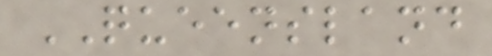QUEENSLAND
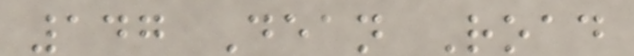147 Dean Road
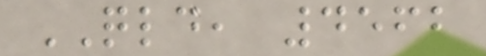QLD, 4562
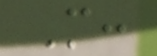M:
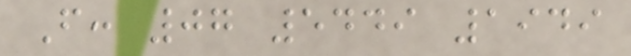F: 07 5449 1949
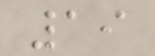19
